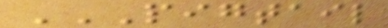PIGTAIL
